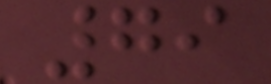79
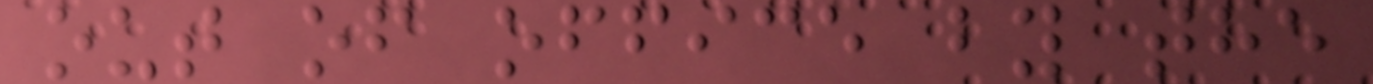out of office by the
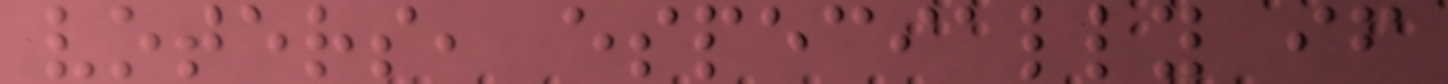voters, especially if
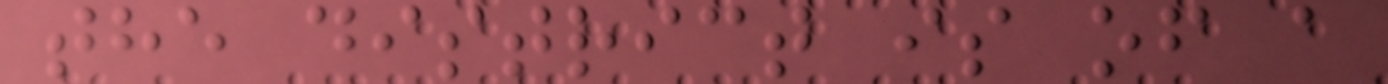the district is of a
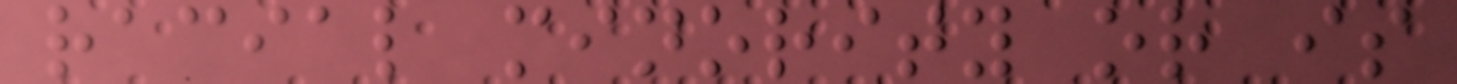racial minority or is
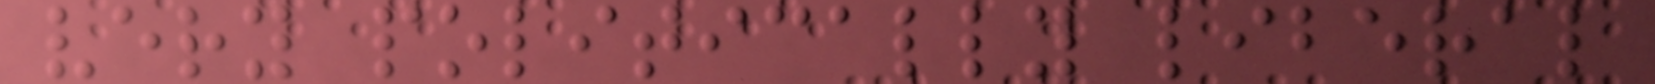very politically liberal
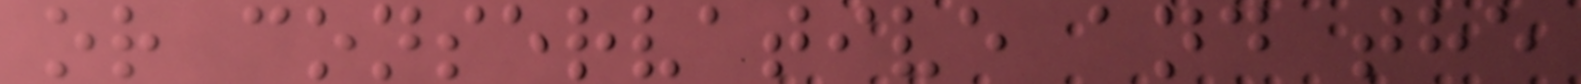or conservative and the
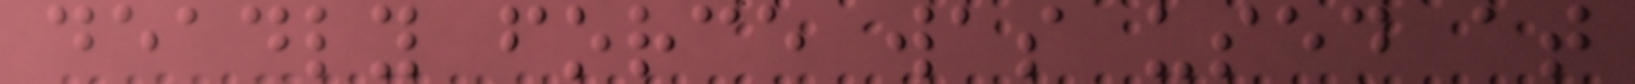deadly force was used at
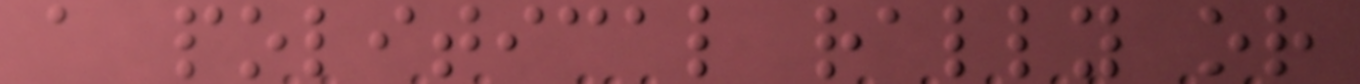a political rally or
